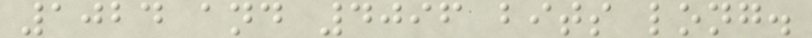1024 and 4096 bits long.
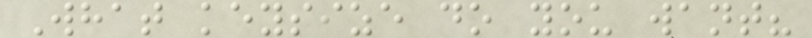What keysize do you want?
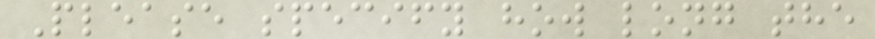Please specify how long the
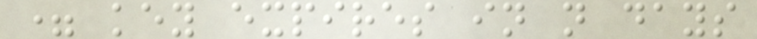= key expires in n days
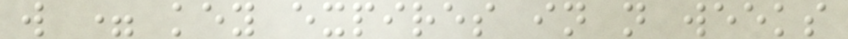w = key expires in n weeks
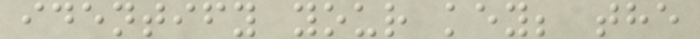identify your key; the
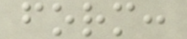form:
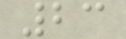23
